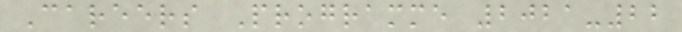Careers Programme 2021-22
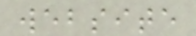website
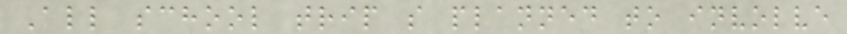All school trip s planned to involve
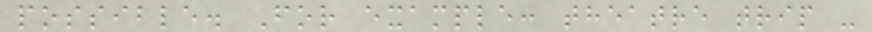possible. For example: theatre trip -
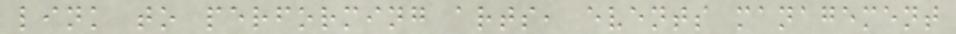link to performing arts, events management
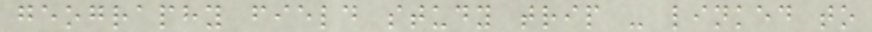geography field study trip - linked to
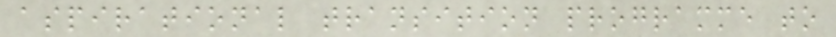aspirational transition programme to
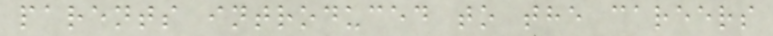parents introduced to the careers
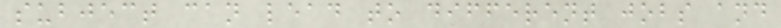subject can lead to different jobs and
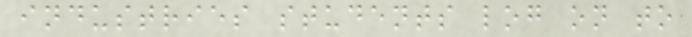industries students log on to
